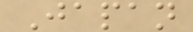Japan
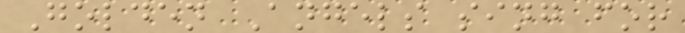Golden Angels sing for
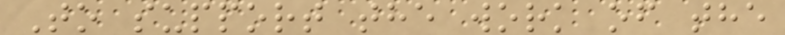To support the work of the
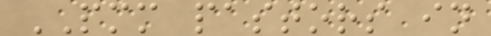PMM pastors in
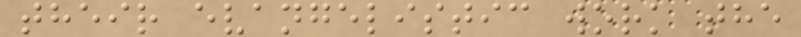their evangelistic work the
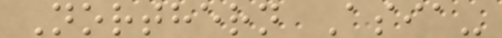Northern Asia-
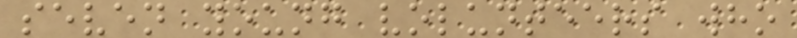seven young volunteers who
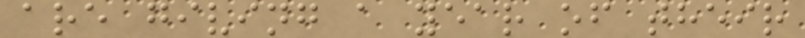are giving a year of their
